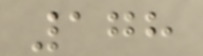178
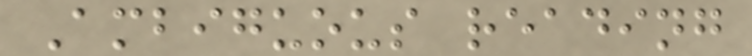Ambiguous reading
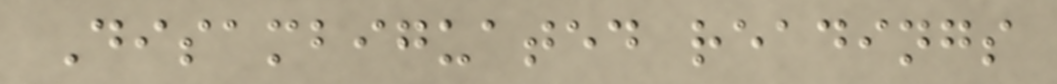Disambiguated readings
